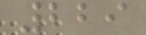229
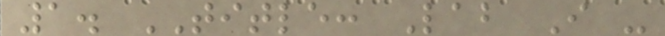1. TITLE: Lab I -
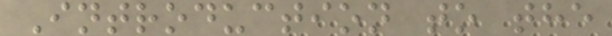Introduction to the
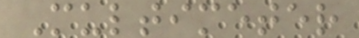Multimeter
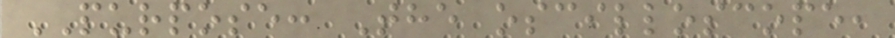PURPOSE: The oscilloscope,
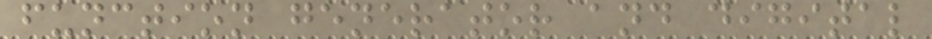function generator and digital
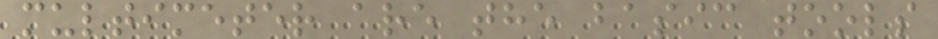multimeter are the basic tools
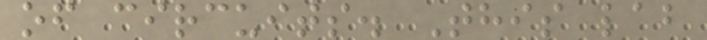of circuits. This lab
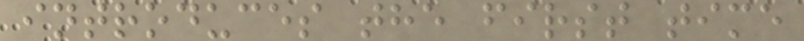introduces the first time
